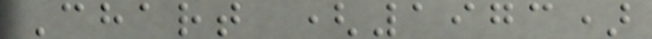Chart (1973)
